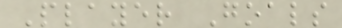Player Goals
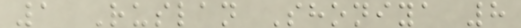1 Ruslan Shoniya 8
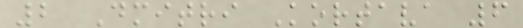2 Dmitri Kortava 6
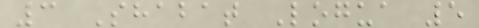3 Shabat Logua 5
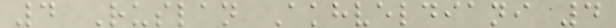4 Ruslan Akhveldiani 4
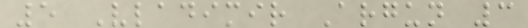5 Vladimir Argun 3
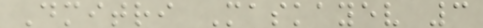Dmitri Maskayev 3
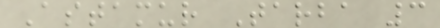Astamur Tarba 3
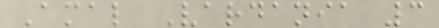Amal Vardania 3
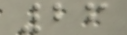26
